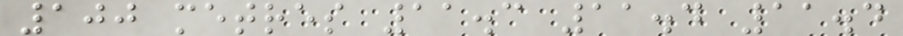100 metres 11.3 11.4 11.4
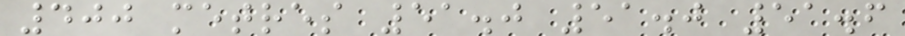400 metres 51.0 51.0 51.6
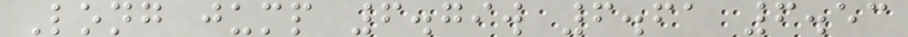Long jump 6.79w 6.61 6.53
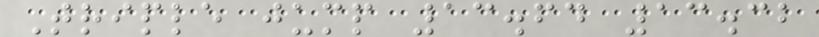Triple jump 13.64 13.32
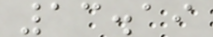13.19
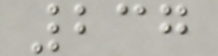237
